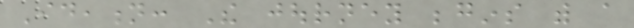Ideation: The journey begins with a
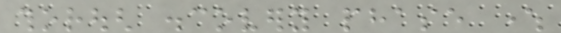thorough discovery phase where
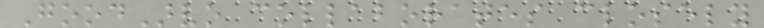GoodArvo collaborates closely
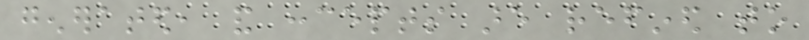generated, and concepts are refined to
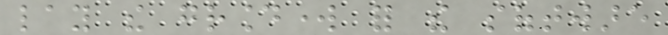lay the groundwork for the software
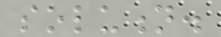solution.
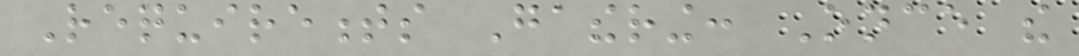Requirements Gathering: Once the
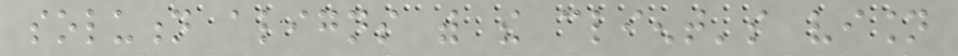solution aligns with the client's vision
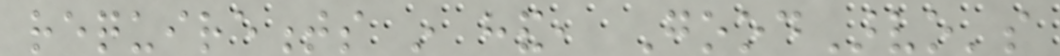requirements in hand, GoodArvo's
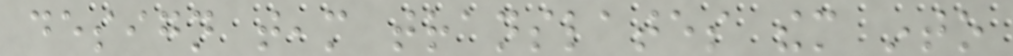design team translates them into
